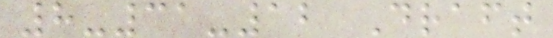8-31-12 Draft
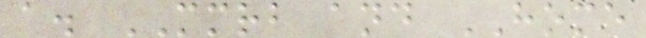a. MMRB and HOME
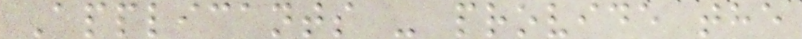Applicants - provide the
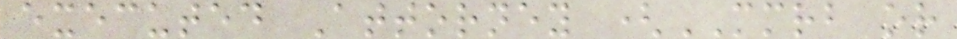executed Attorney (MMRB or
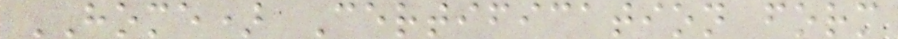HOME) Certification form
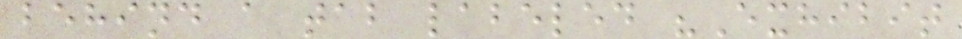behind a tab labeled "Exhibit
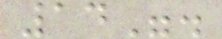14".
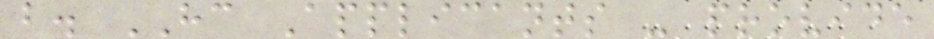b. HC Applicants - provide
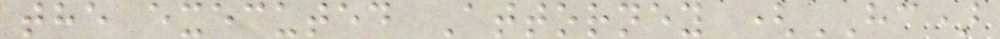the executed Attorney (HC)
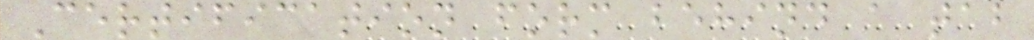Certification form behind a tab
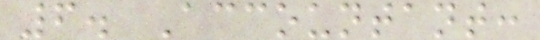6. Accountant:
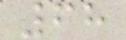68
